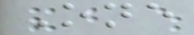One
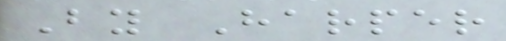By Harper
